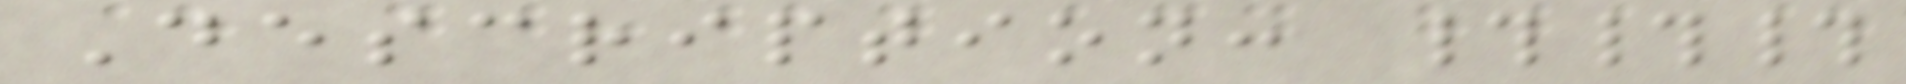Description: ###
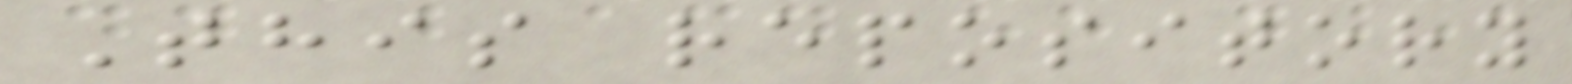This repository
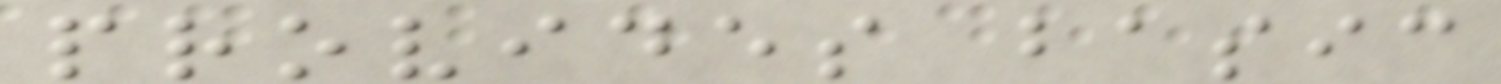provides basic
